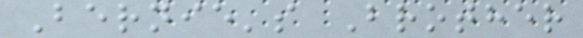Bernie's Brother
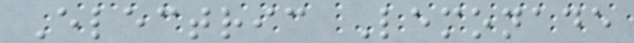Electric Lemonade
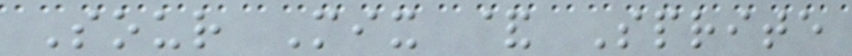Sour Mix & Sprite
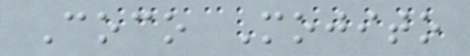Coco Mojito
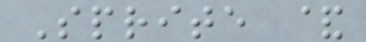Sprite &
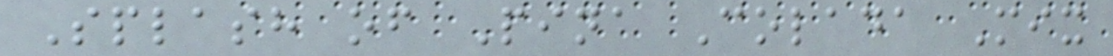Splash of Pina Colada Mix
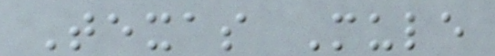Texas Mule
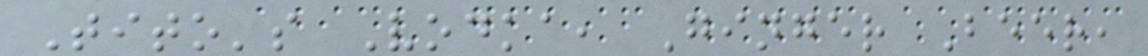Tito's Vodka, Ginger Beer,
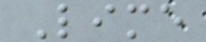Lime
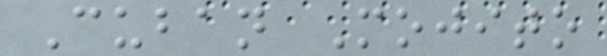Cuban Mojito
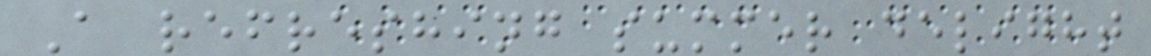A refreshing summer delight
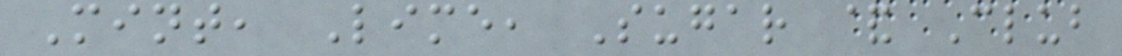Mint, Lime, Sugar & Club
